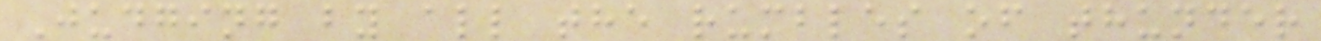Judging by all the rumbles of thunder
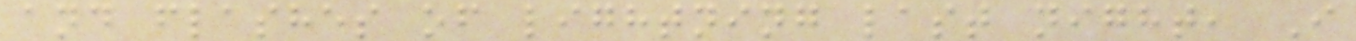and flashes of lightning last night, I
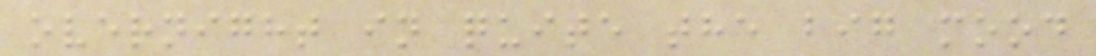overnight in quite the big mood
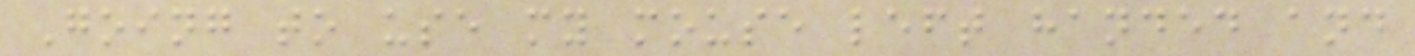Going to use my mouse left handed and
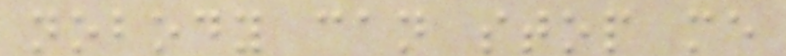nobody can stop me
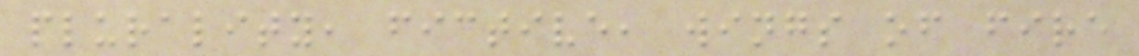plurality, fictive, wings of fire
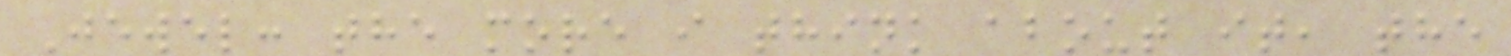Jewel: the more i think about it, the
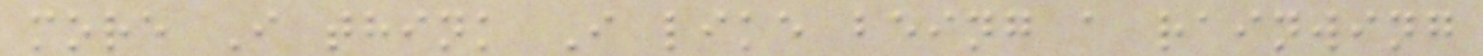more I think I like being a rainwing
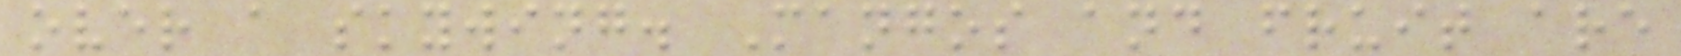over a skywing. Mangos and fruit are
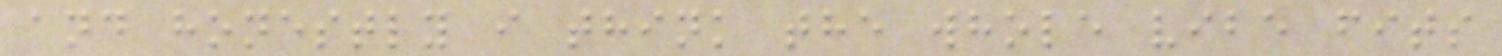and honestly i think the whole vibe fits
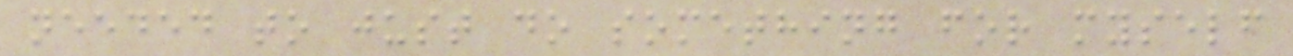needed to just do something for myself
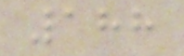188
